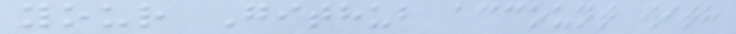your Github account with
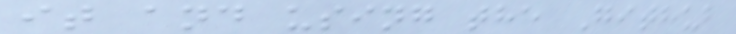it and using the Github
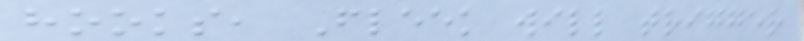hooks, Fleek will trigger
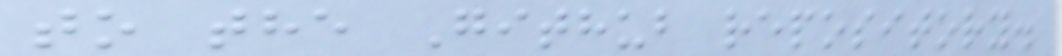to the Github repository.
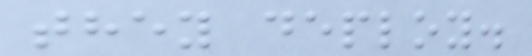they deploy.
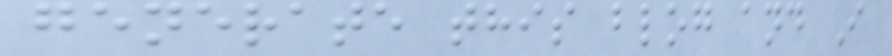generate this blog and I
